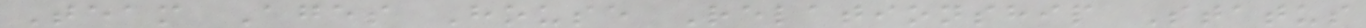Team Ages House Relationship Status
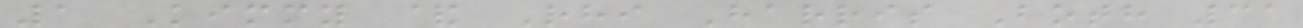1 Kimmy & Rhi Harris Both 31
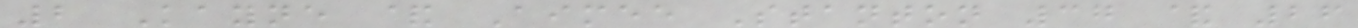2 Kayne & Aimee Stanton 37 & 26
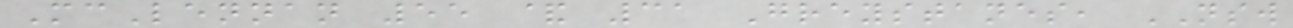McLennan 55 & 31 Greystanes, NSW
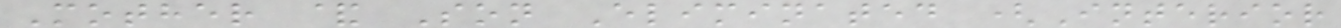Mother & Son Eliminated (Interior
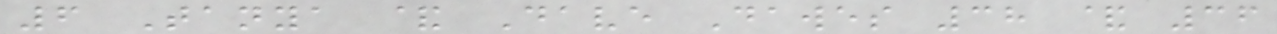6 Tanya & Dave Dawes 38 & 36
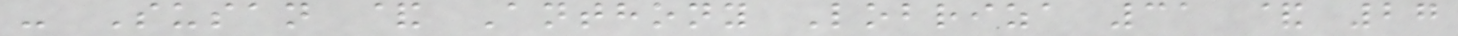- Susan & Anthony Lobriza 31 & 27
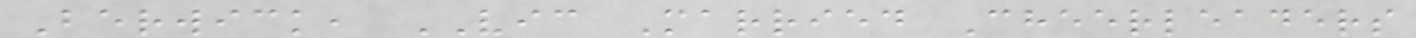Berwick, VIC Married Cheerleaders
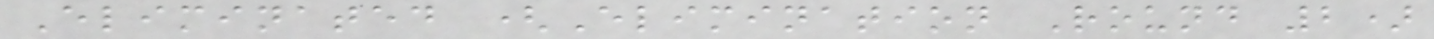Eliminated (Elimination Round 2)
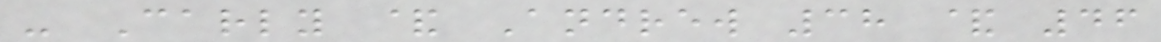- Carly & Andrew 38 & 46
